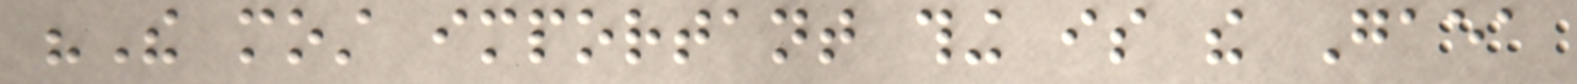"The most important thing is the Gaea
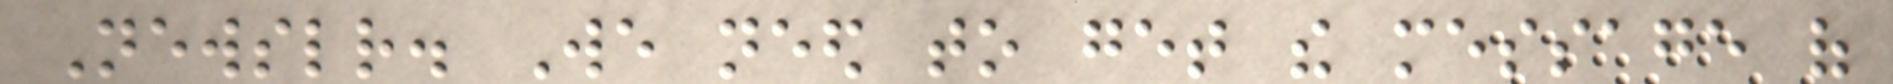Newsletter. We need to get the message of
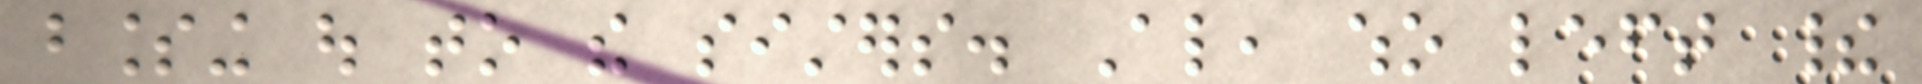blessing out to the sisters. Also, who left their
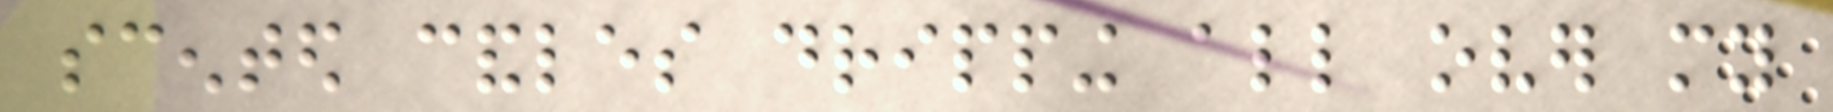scented candles dripping all over my
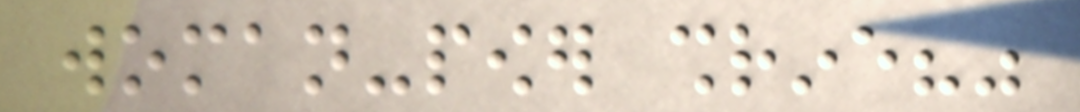woman-power shrine?"
